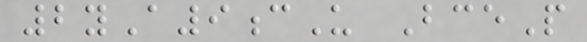2yA9cU BceP
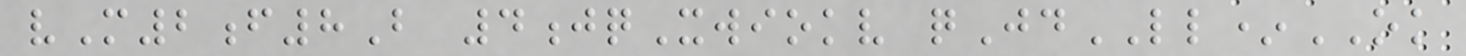vM2f8B 4jqXwiokv qJdLL*OK
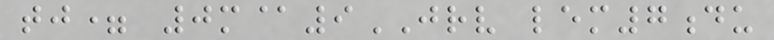tj= 0m@9JRV lem7du
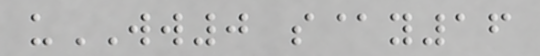uWW0 s@y16
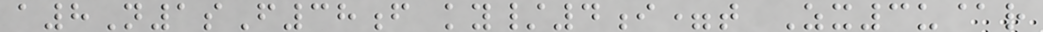a8N1sF38f ky/4i=t Zx3u@r
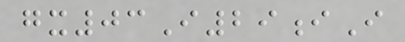gx03I29iI
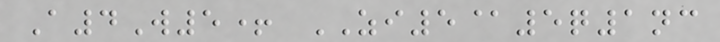A4W5+ ZI5@5q1nc
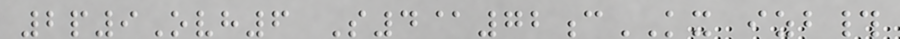2p9Ovh6 S4@72cKX izb#
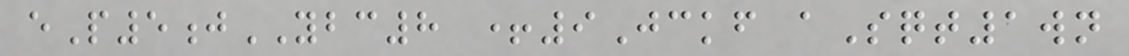eP5jYBC8 +9Jckf aSqt1wn
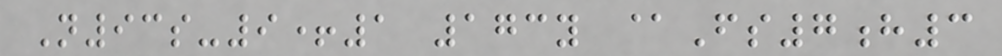N93s-9+1 173y @Fs7h3
